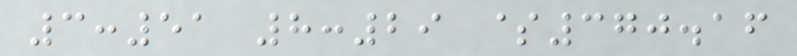3:51 8:29 $370.16
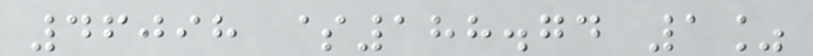46098 $188.74 1%
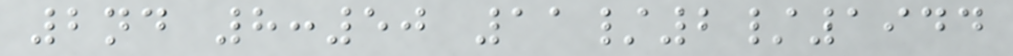2nd 8:50 11/2/1944
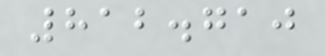812.710
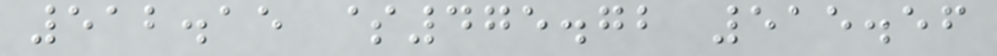512.15 $475.72 515.56
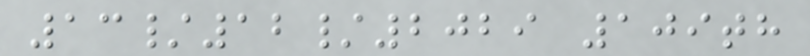13/12/2029 109th
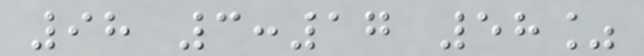98 3:17 58%
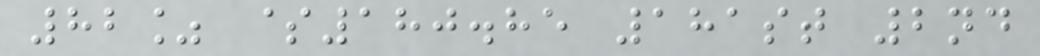82% $180.85 181st 2nd
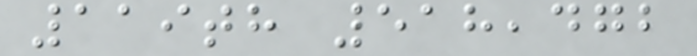119th 518,472
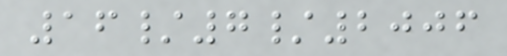16/7/2006
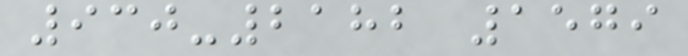930-2182 1579
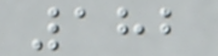182
